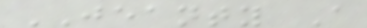JEANTY A
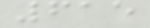615
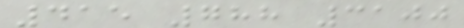415 788 3100
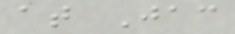at Jac
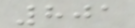801
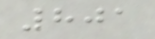801
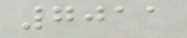7011
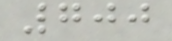700
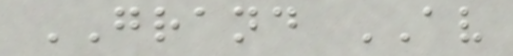GRAND AV
